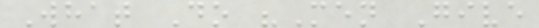What Do "Men Give
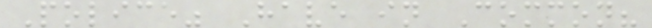Police" Have in Common?
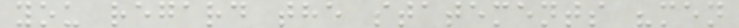you regard the statements "men
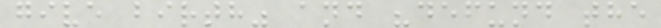give birth" and "defund the
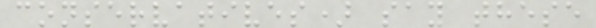conservatives) say these
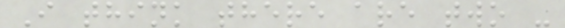I think there are two -
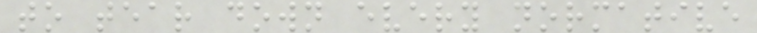to tear down every normative
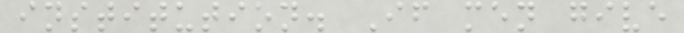institution. If men give
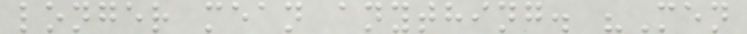longer mean anything. "Men
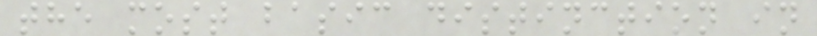the most basic distinction in
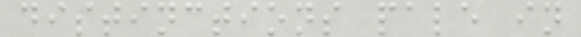distinctions pale in
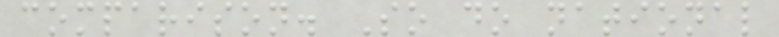comparison. So do national
